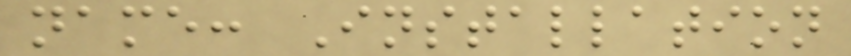name: Installation
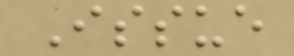Issue
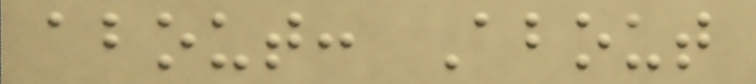about: About
